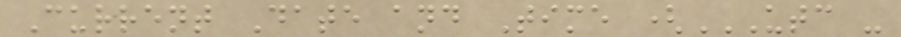Current Date and Time (UTC -
